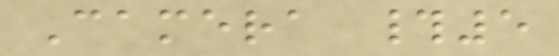Camera #5
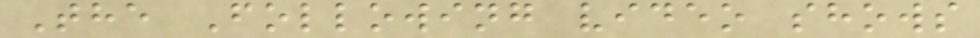The Following video shows
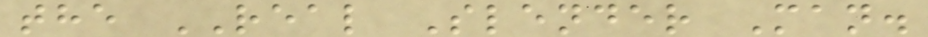the REAL Slender Man.
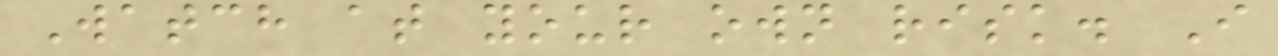Watch at your own risk. I
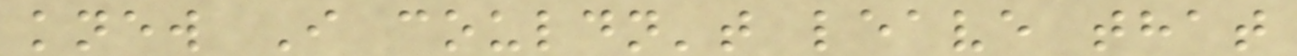knew I couldn't leave that
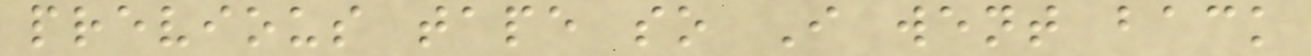previous tape so I went back
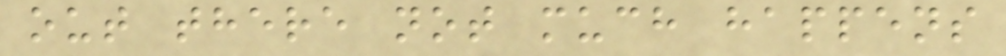out there not much happens
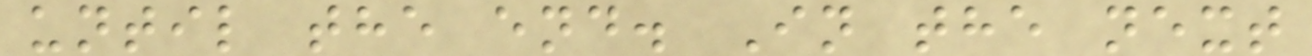until the end. In the next
